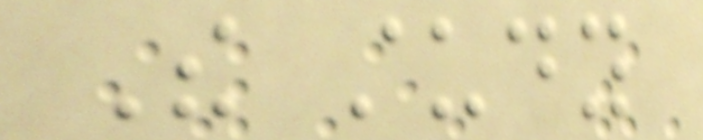The study
